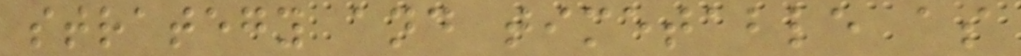strategy and timetable as
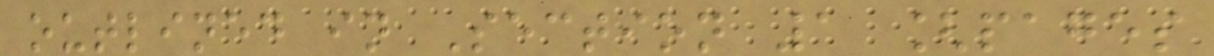outlined in Section 1 [pages
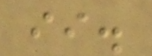ii.
